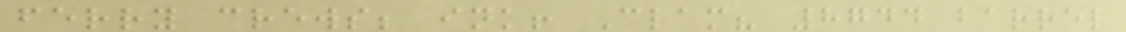ferry crews; ink! Clam? 8744 barrel
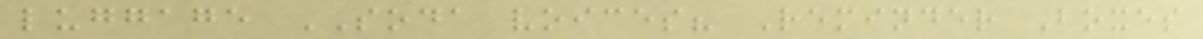luggage SODA voices? Reminder Boxes
